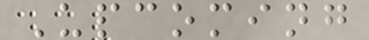Upcoming
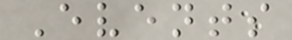Events
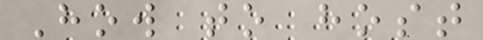How to host
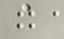a
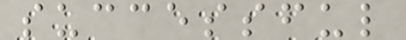successful
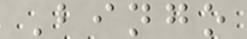Bingo
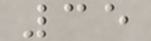35
